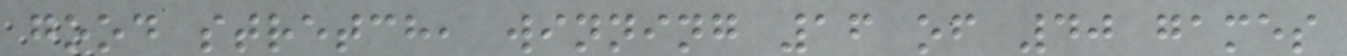good stretch, winning 16 of 40 games
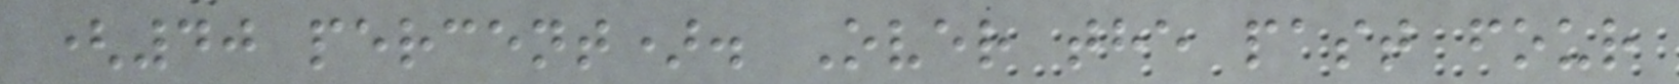(40 percent). Over the past four
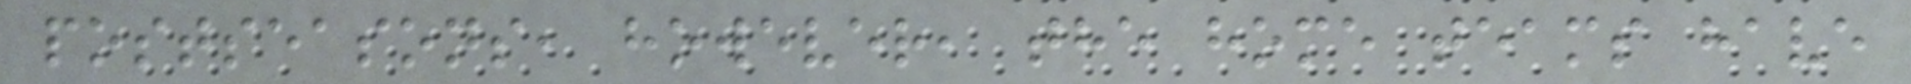postseasons, however, the home teams have
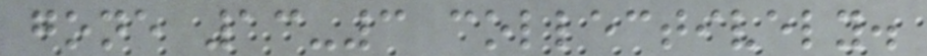gone 13-3 collectively.
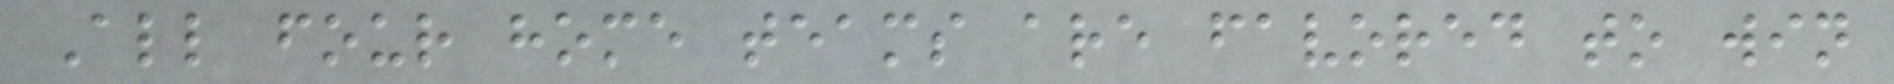All four home teams are favored to win
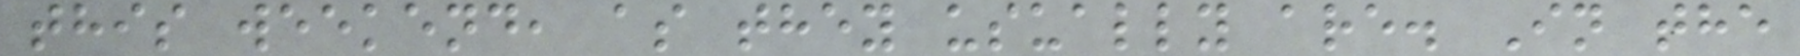this weekend, as they usually are. In the
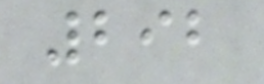292
